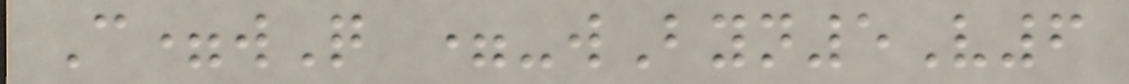C=wQ =-wByn5V6
